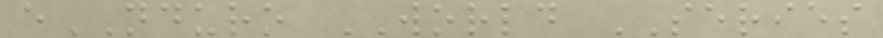eNDURO WORLD SERIES
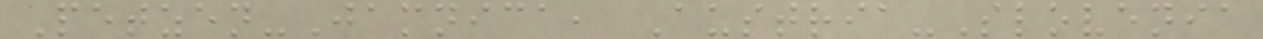Petzen-Jamnica, Austria-Slovenia
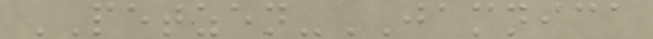PETZEN-JAMNICA
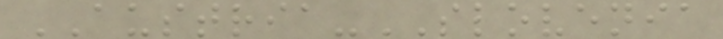AUSTRIA-SLOVENIA
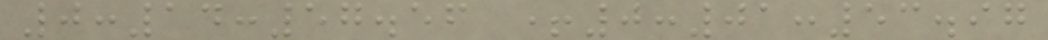0:14:57.56 +0:01:53.97
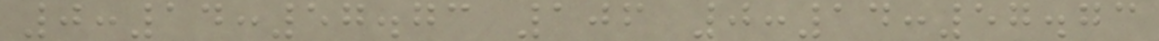0:14:57.73 106 0:14:57.73
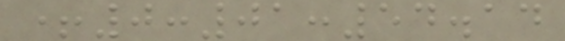+0:01:54.14
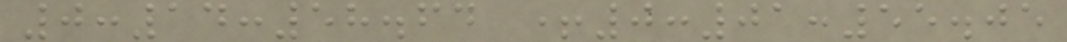0:14:58.64 +0:01:55.05
